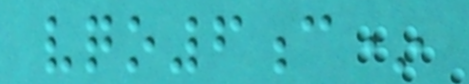vqo6c*
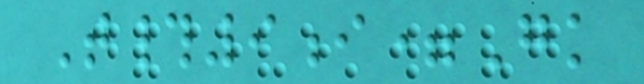T#9i=Gk
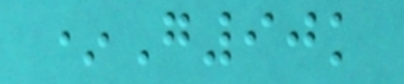*G90k
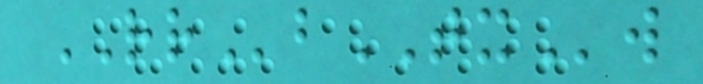RRbTXw
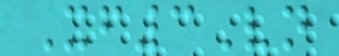Xf3Vn
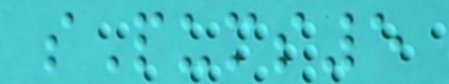sPums5
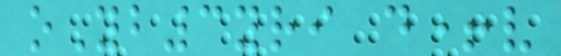oYb3yri d+v
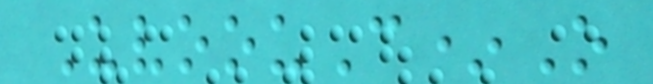UvoouC*O
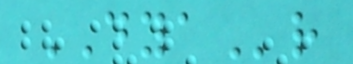DYAr
